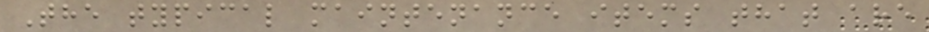The typical maintenance items that are
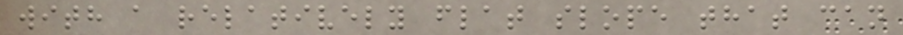with a relatively flat slope that can
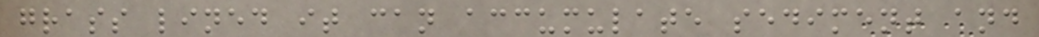grass lined it can accumulate sediment and
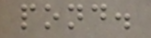pond.
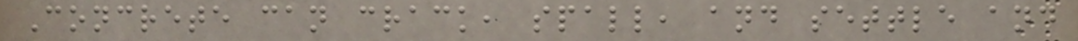Concrete can crack, spall, and settle and
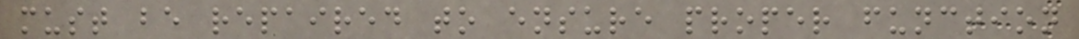must be repaired to ensure proper function
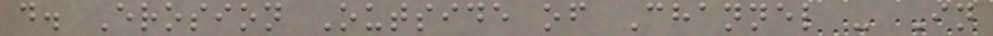d. Erosion Outside of Channel - In
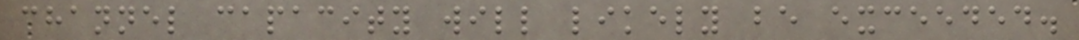channel capacity will likely be exceeded.
